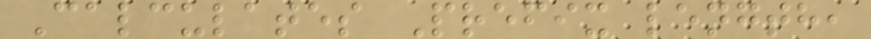Calculates Prefix length,
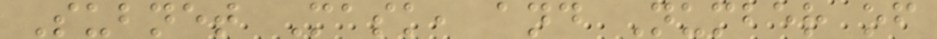Subnet Mask, and Number of
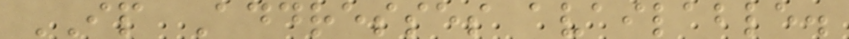IP Addresses available.
